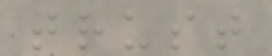trust
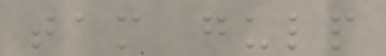tam gulp
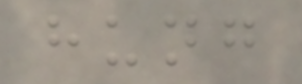hung
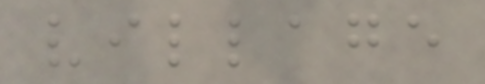village
